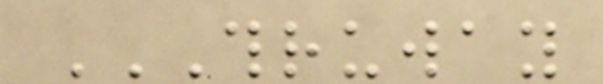THRUWAY
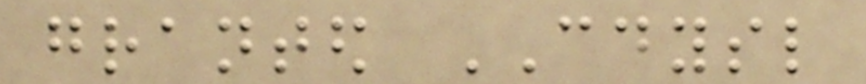granted CDYSL
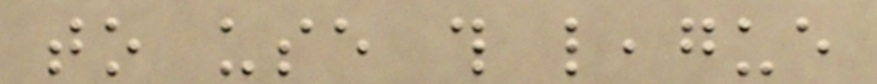to use this league
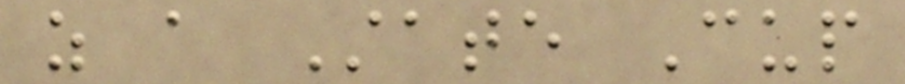as a State Cup
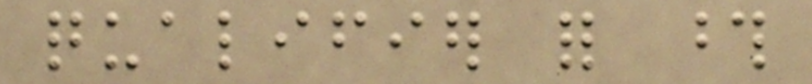qualifier for those
